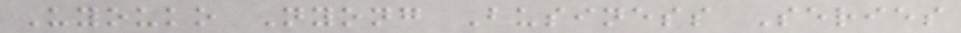Uyouko Nyong Business Series
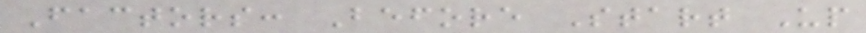Factors: Before Start Up
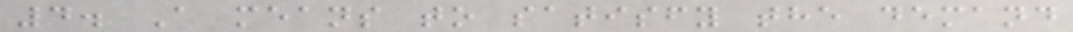4. A means to satisfy the demand
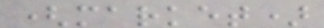(market)
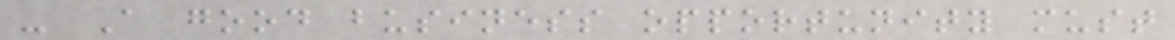- A good business opportunity must
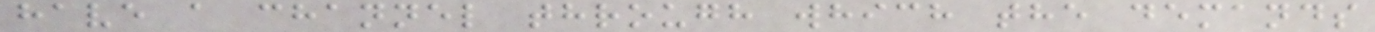have a channel through which the demands
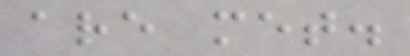are met.
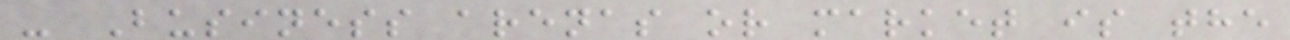- Business arenas or market is the
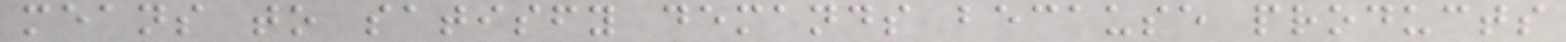means to satisfy demands because products
